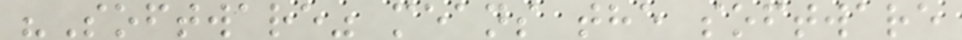"Software" means the software
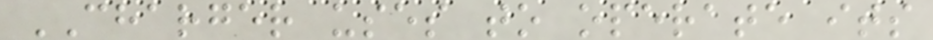CHARGER uses to operate its
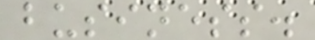business.
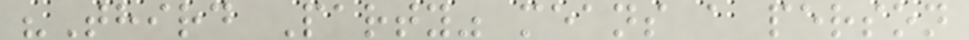"Third Party" means a person
